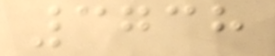3738
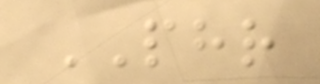PHR
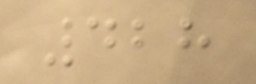428
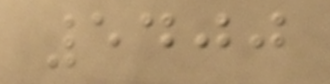5400
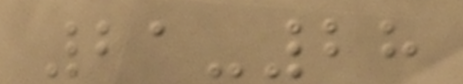21-28
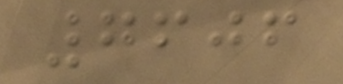7606
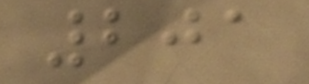201
